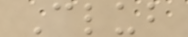Club
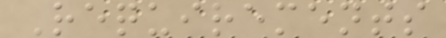Requirements
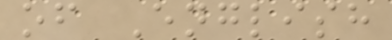of English
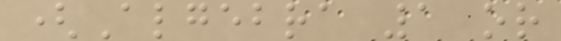(Algebra 1 or
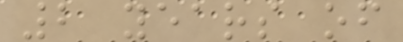2 years of
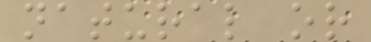natural or
